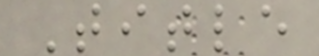Title
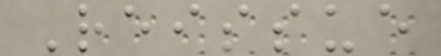Reissue
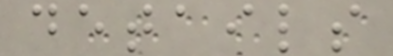details
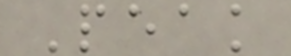Peak
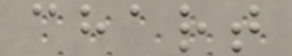chart
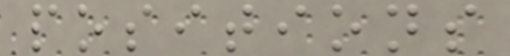positions
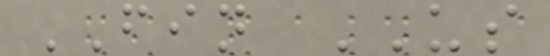FIN US
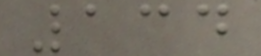134
